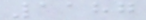1187
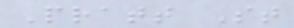Pratt St
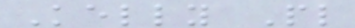Kelly Pl
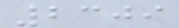2309
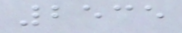2535
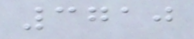3710
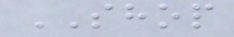SHOP
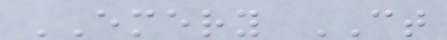EMERY CT
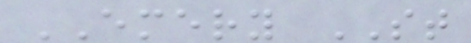EMERY ST
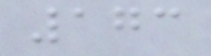173
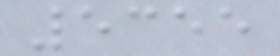5355
